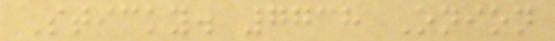Sticky. 7738 Onion
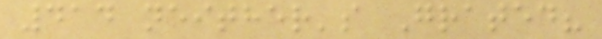414 neither's Grated?
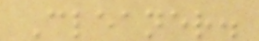Cleaner.
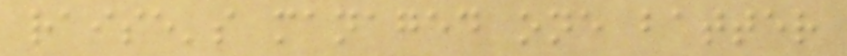raise's managed one batter
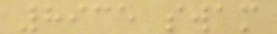8935 swam
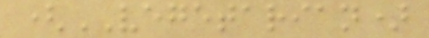(VEGETARIAN)
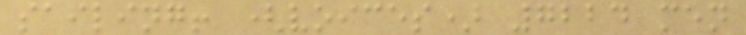sailing! (voices) 7224 men
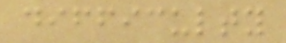difficulty
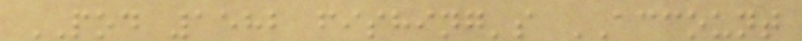POD 1582 fishing's ACCOUNT
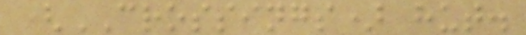(CROSSINGS) hut.
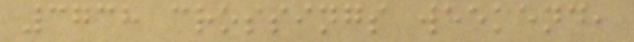3738 crossings weekend,
